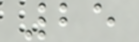25
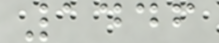1446
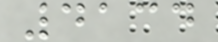4134
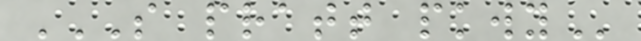S PRATT PKWY
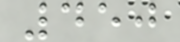450
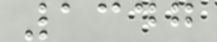1347
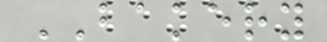BAKERY
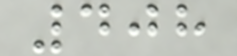408
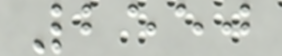2550
